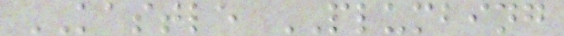KASTLE PLUMBING
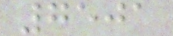7501
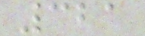321
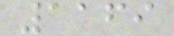1169
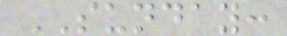SUNDAY:
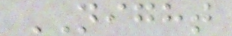NIGHT
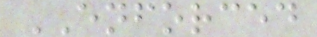ENFORCED
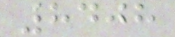8408
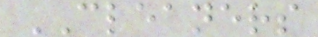CLEANERS
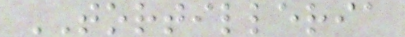TORTILLERIA
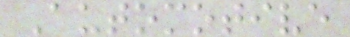Automotive
